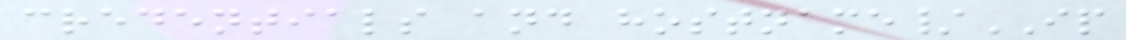credentials and hostname/IP
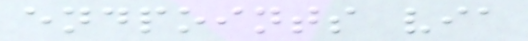endpoints via
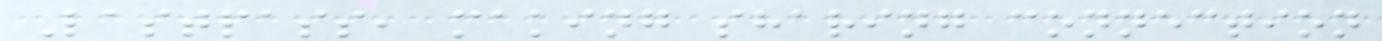Lastpass, making sharing connection
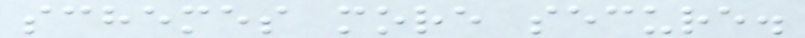schemes more secure.
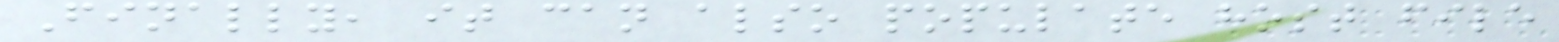Finally, it can also populate host file
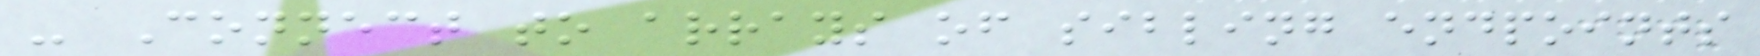- Connect to arrays of sibling endpoints
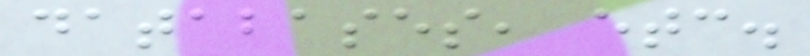databases, etc.
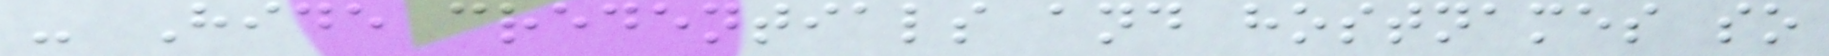- Hide credentials and hostnames so
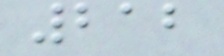212
